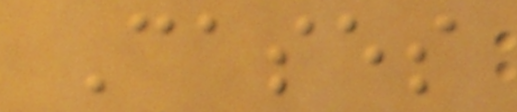Cases
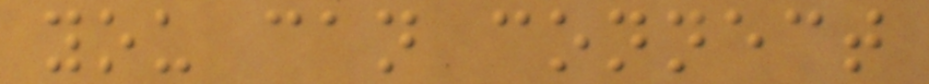you can connect
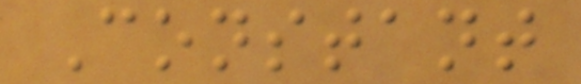Constant
